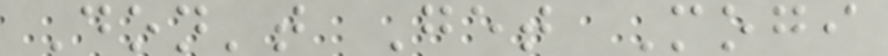Don't Get Mogi
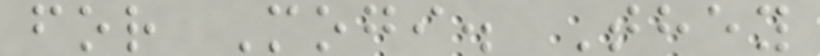for Mogi. They
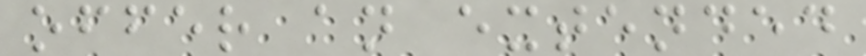offer an extended
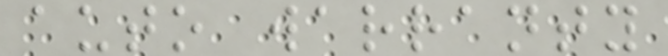auto warranty
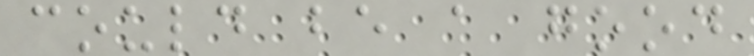could be a good
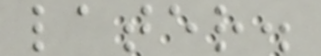later.
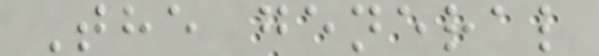The general
